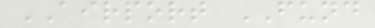AIRPORT FUND
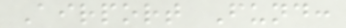Airport Fund:
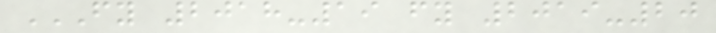FY 2018-19 FY 2019-20
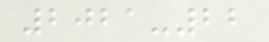2021-22
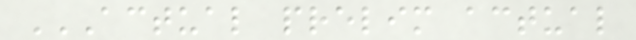ACTUAL PRELIM ACTUAL
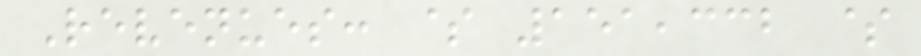Revenues: $ 151,332 $
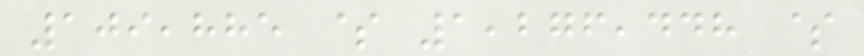109,885 $ 1,276,448 $
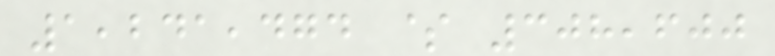1,241,474 $ 308,600
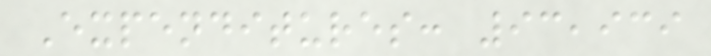Expenditures: 93,939
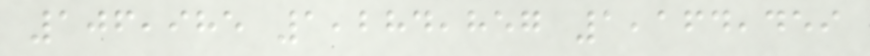106,985 1,284,857 1,164,459
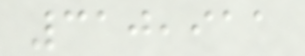310,911
